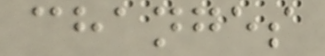changes
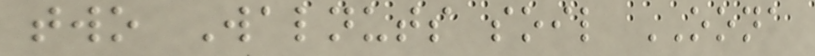two Walnuts soil OONA
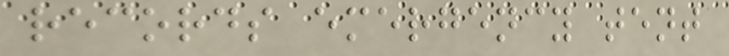records emergency tent
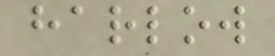harlow
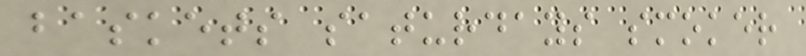baskets saturdays smoker
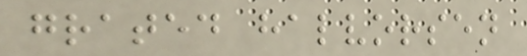grated halvorsen
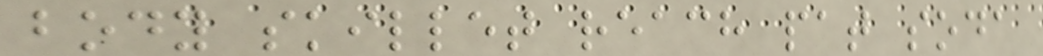body skillet reach pat soda
